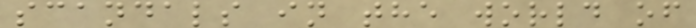scandals in the world of
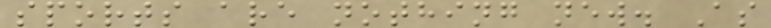sports are nothing new. As
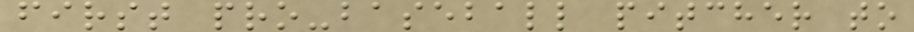first pro-baseball pitcher to
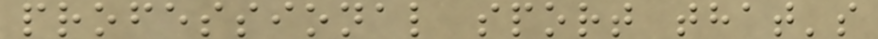professional sport that's
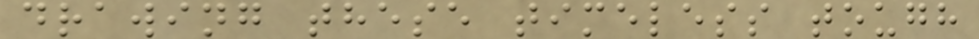drawing these timeless tough
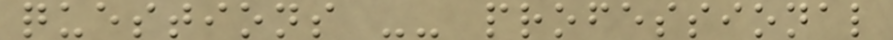questions -- professional
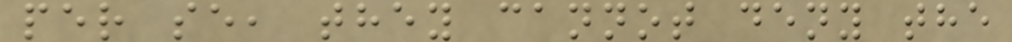per se, they cannot deny the
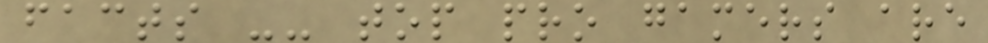facts -- top pro gamers are
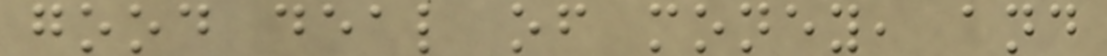good deal of money, and
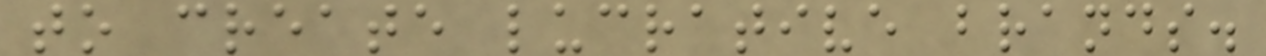to create lucrative brands.
